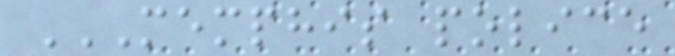MEMPHIS POLICE
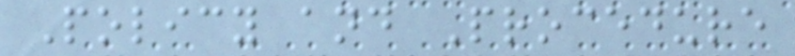Policy and Procedure
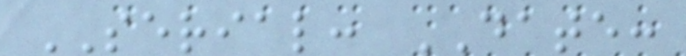SERIAL: DATE:
